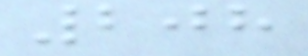208
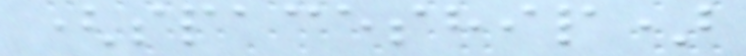(spaceship)
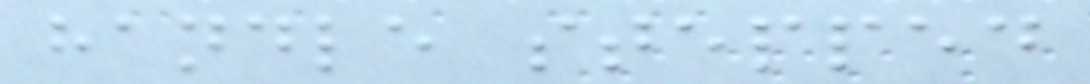handle stepped
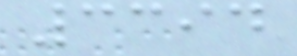3394
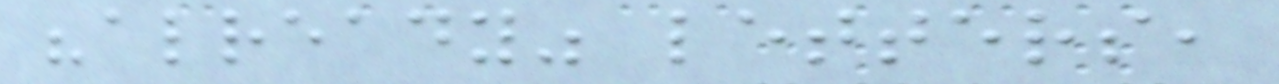"already" letters,
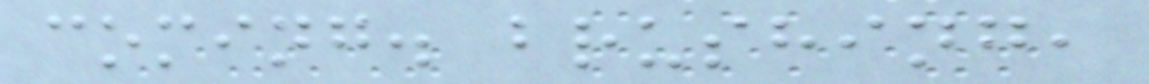coming. brushing,
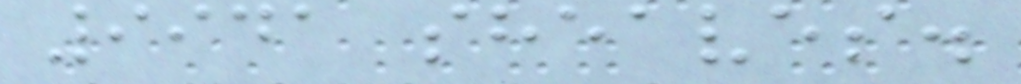9941 sheaves.
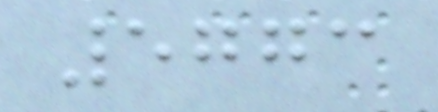5773
